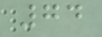74
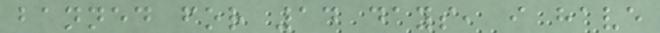banned for 14 days, i have
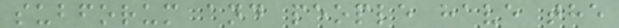subforum and people have the
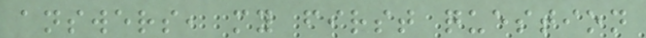answers, my first question
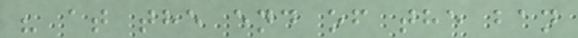" at the end of the ban
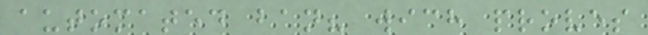automated ban? wich proves
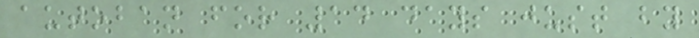autoban for 14 days just by
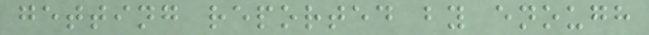getting reported by enough
